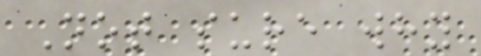Not sure why
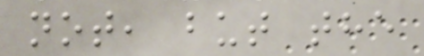not, but the
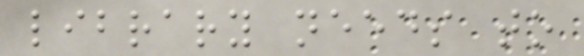library needs to
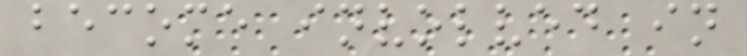become involved in
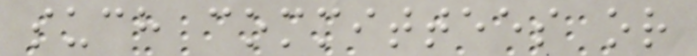such committees or
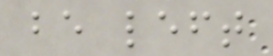be left
